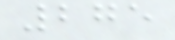275
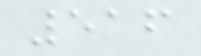516
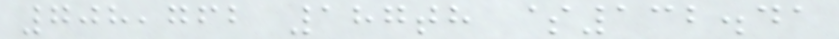708,762 187th $132.41
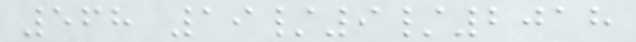568 19/9/2018
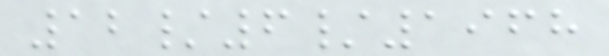12/6/1968
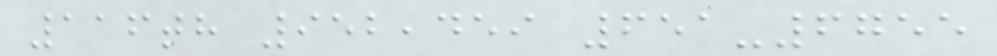116th 952,459 651-6755
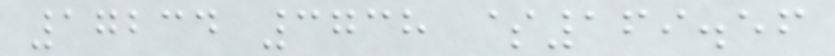17234 3738 $169.56
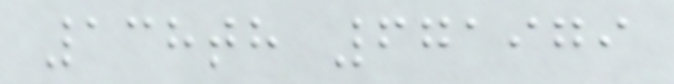138th 671979
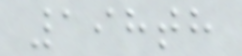198th
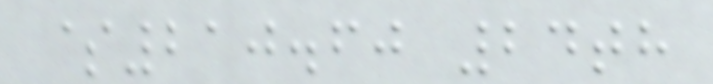$210.60 24th
